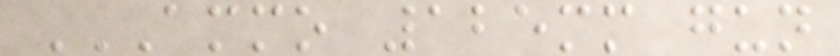AMMO 125MM GUN
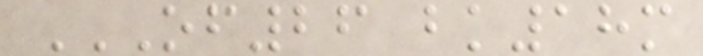OF26 BK18M
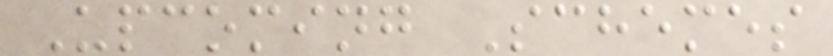Upcoming Schemes
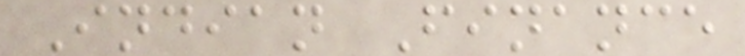Indian Finance
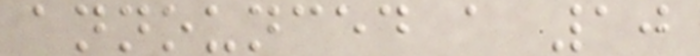announced a 10
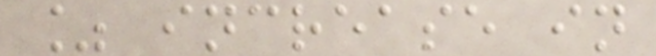% increase in
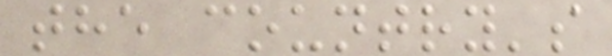the country's
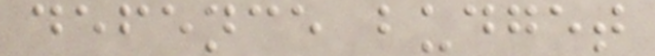defence budget
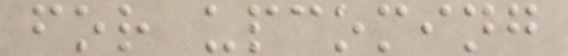for upcoming
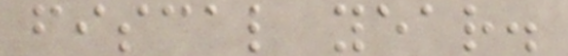fiscal year.
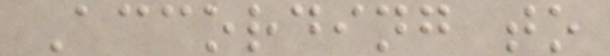According to
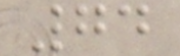74
